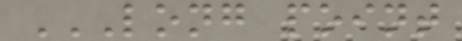LONG POINT
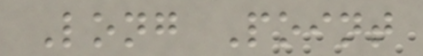Long Point
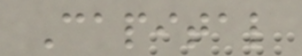Capital
